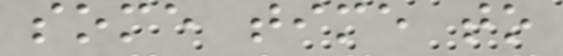some time to
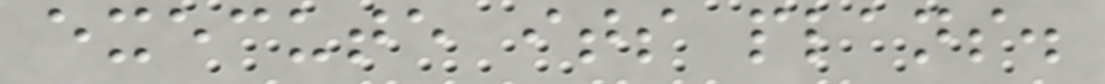execute its plans.
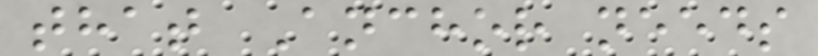that Anchor needs
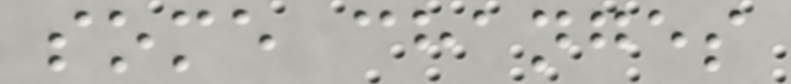some changes
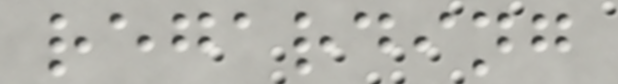regarding
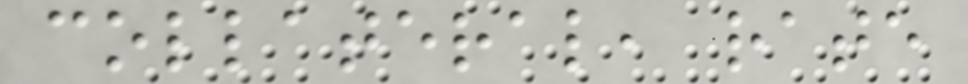collateral, rate
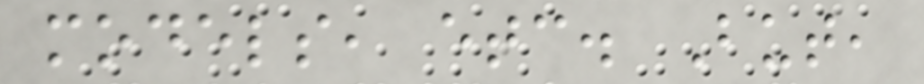models, etc. But,
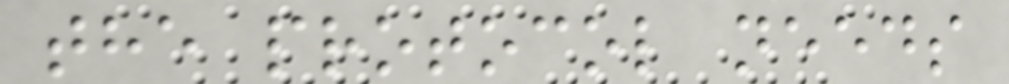the protocol needs
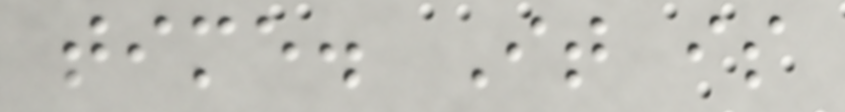time. It is
